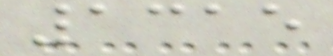1315
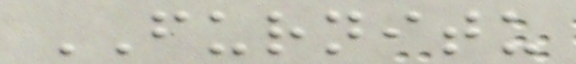FURNITU
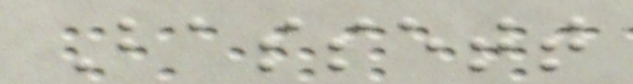Bassett
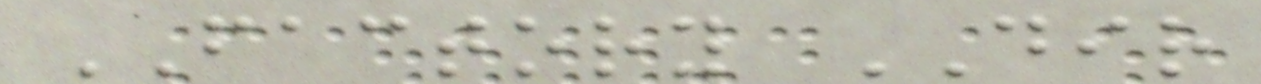FACTORY DIR
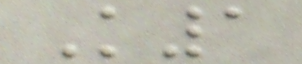K1
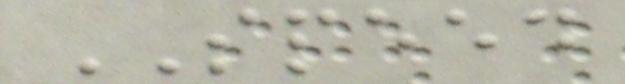SPEED
